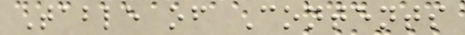Table of Contents
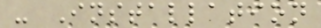- Installation
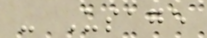- Usage
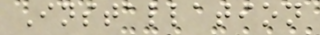Installation
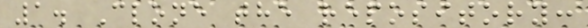1. Clone the repository:
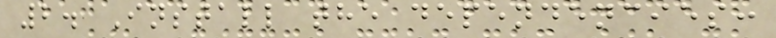2. Install the dependencies:
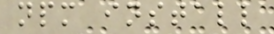npm install
